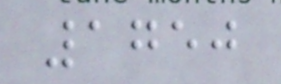1750
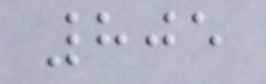805
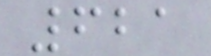621
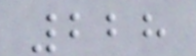228
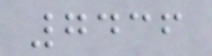7436
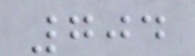704
